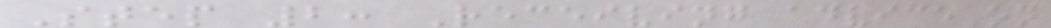Step 2: Receiving advice on
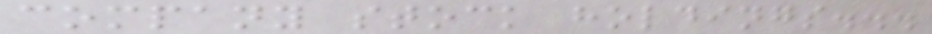company stock holdings...
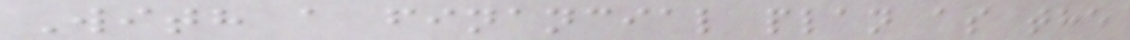With a financial plan as the
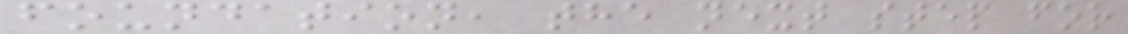foundation, the next step for
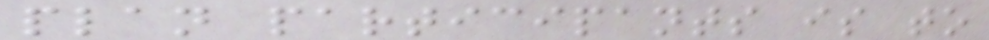plan participants is to
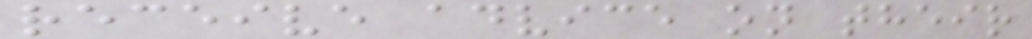receive advice on their
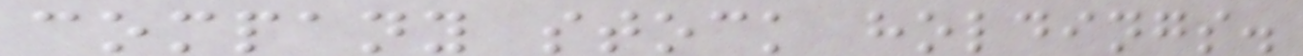company stock holdings.
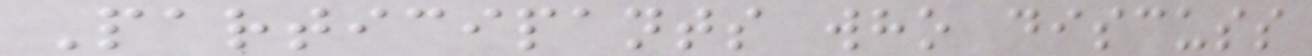Participants who discuss
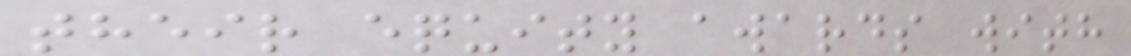their equity awards with
